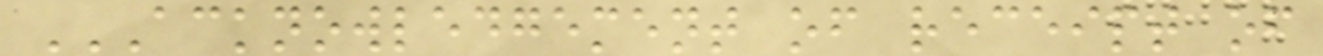ACKNOWLEDGEMENT OF RECEIPT OF
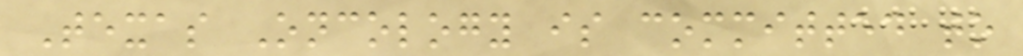Texas Oncology is committed to
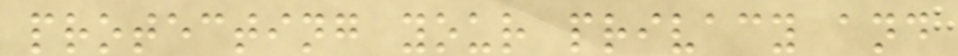protecting your privacy and
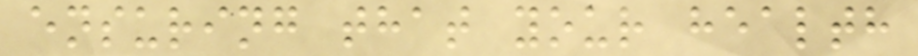ensuring that your health
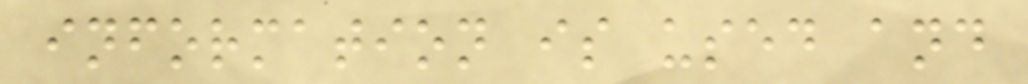information is used and
